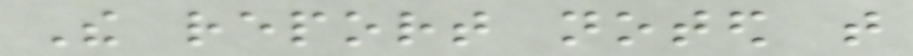The report noted that
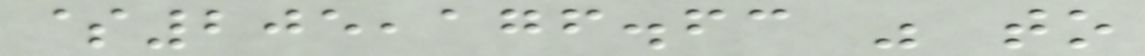$205,176.63 was to
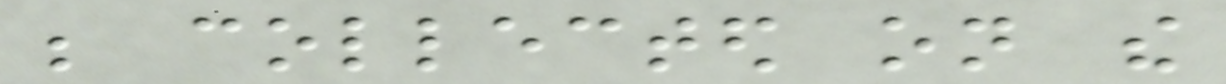be collected on the
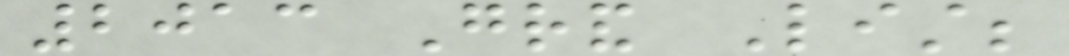2013 Grand List;
